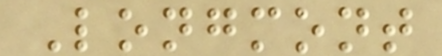Longmont
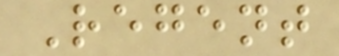Regent
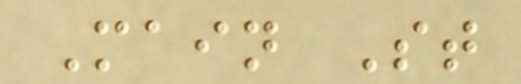Main St
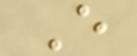E
